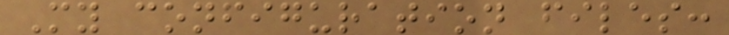My configuration files:
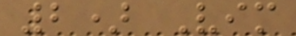2) Vim
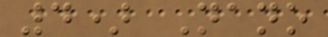4) Nano
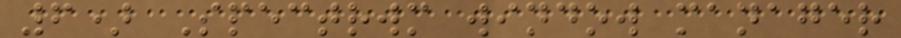6) Spectrwm window manager
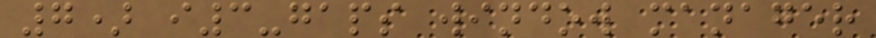7) i3-gaps window manager
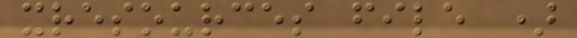xresources file )
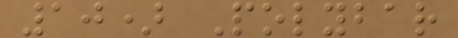10) Polybar
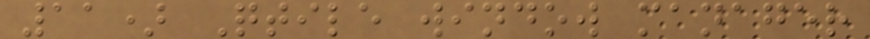11) Qtile window manager
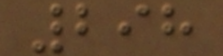298
